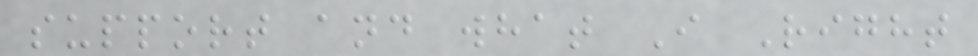support and what I Right
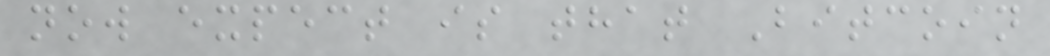now expect is that Bitcoin
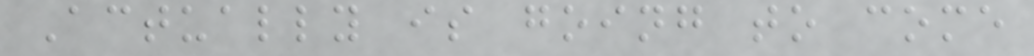Actually is going to come
